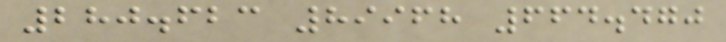280.623 89968 664.470
